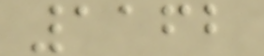1162
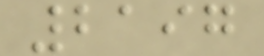2197
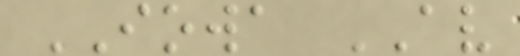IOWA AV
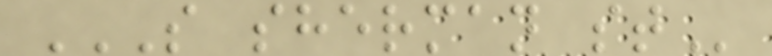S SHERMAN ST
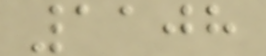1108
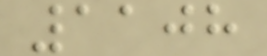1108
